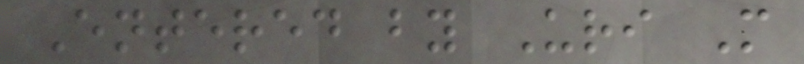Entered by Uri M
